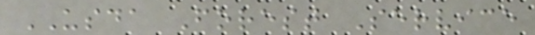USDA Forest Service
